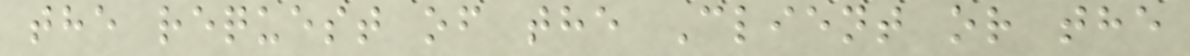the request of the Client or the
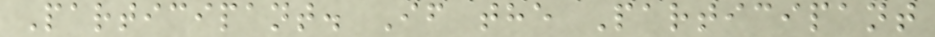Participant. If the Participant
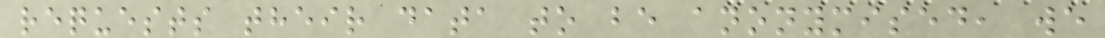requests their data to be anonymised, we
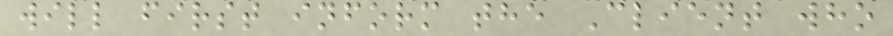will first inform the Client who
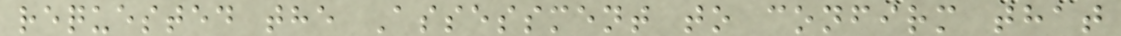requested the Assessment to confirm that
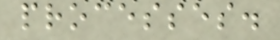processes.
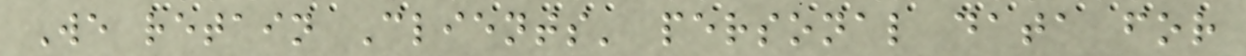We retain Clients' personal data for
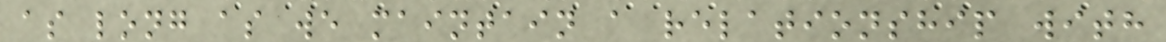as long as we maintain a relationship with
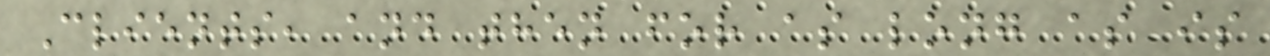Clients, and then for as long as is
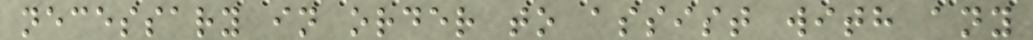necessary in order to assist with any
